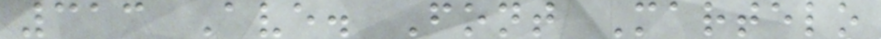313 Ave. Font Martelo
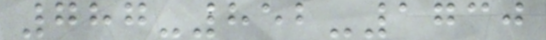787-852-1730
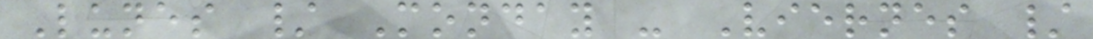Lunes / Monday - Viernes /
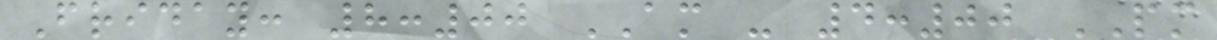Friday: 8:00 AM - 4:00 PM
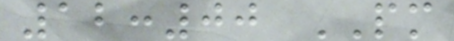12:00 PM
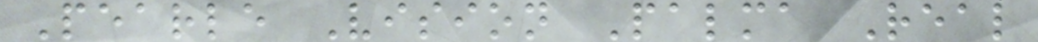Pearle Vision Palma Real
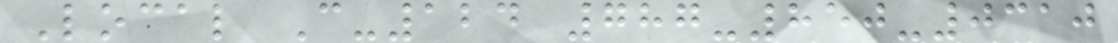Local C-124 787-850-0310
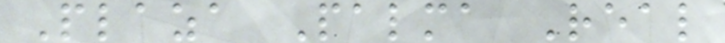Plaza Palma Real
